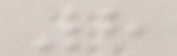8
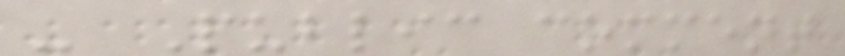- Public comment
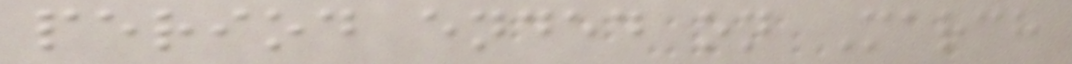period ended on March
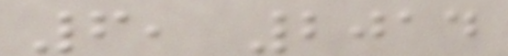6, 2014
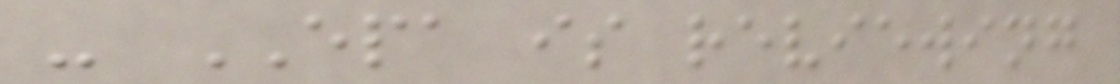- EPA is reviewing
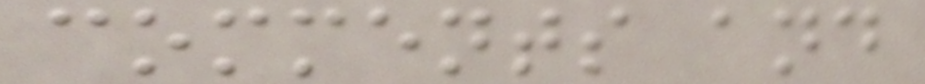comments and
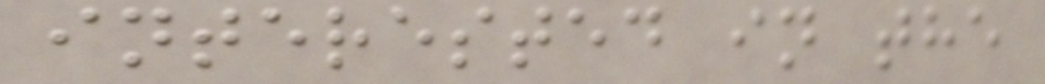interested in the
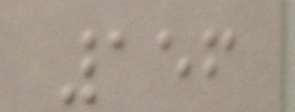156
